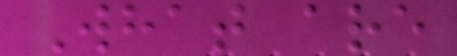What are
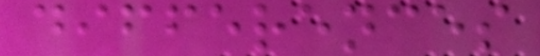differences
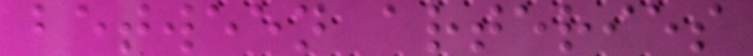between arteries
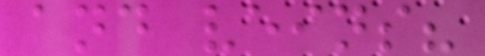and veins?
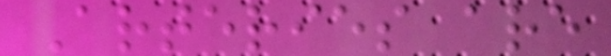Arteries are
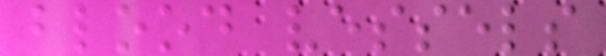blood vessels
